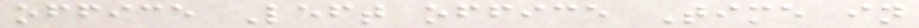office Left office Time in
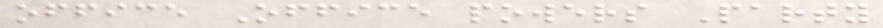office Office powers Party
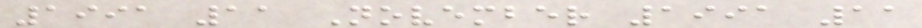1991 11 November 1991 11
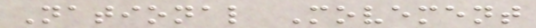National Movement
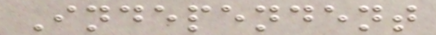Independent
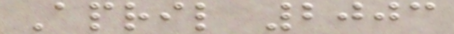April 2003
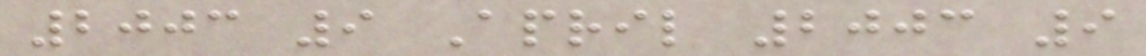2003 9 April 2003 9
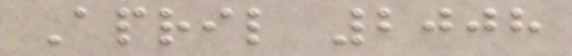April 2008
